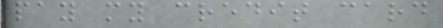pay my credit card
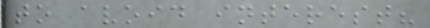to avoid interest?
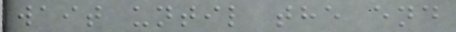wait until the end
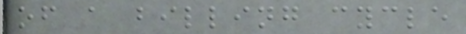of a billing cycle
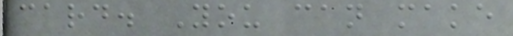card. You can make
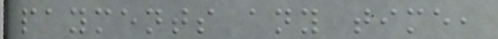payments any time,
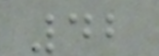42
